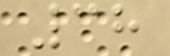38
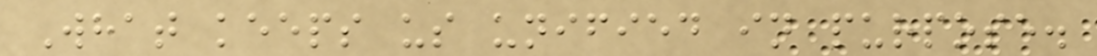What keeps us unified in purpose.
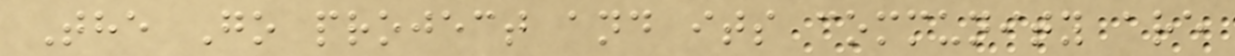The Go project and its community are
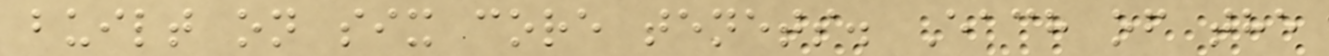built on six core tenets. Each of the
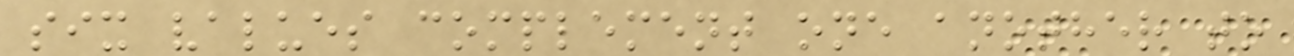six values complement one another to
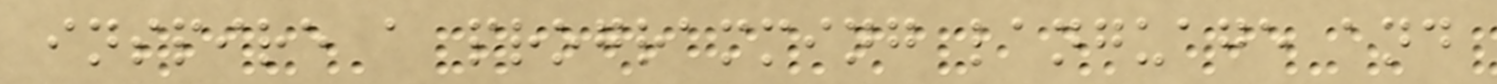inspire a programming language and
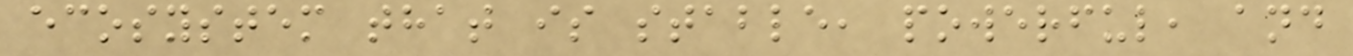ecosystem that is stable, powerful, and
